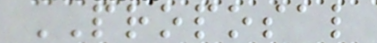PROPOSAL
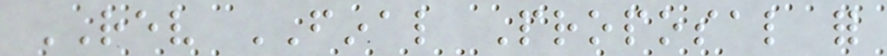REV FINAL Proposal for
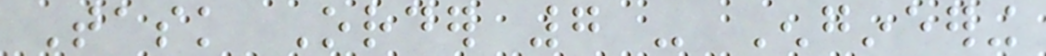Task Order 7 - Engineering
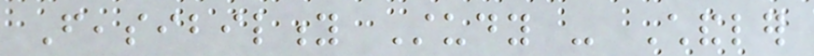Feasibility Study - Chandler
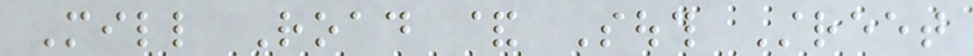Mill Road & South Street
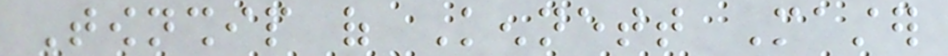Township of Kennett Master
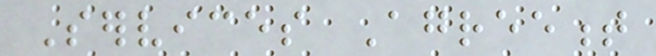Services Agreement
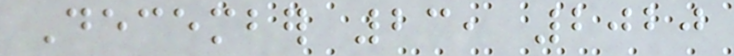December 23, 2020
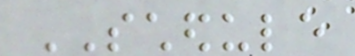SCHEDULE
